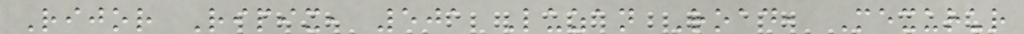Rijor Ripix, 501 Luzan Road, Mexurur
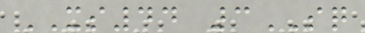XS44 3SQ
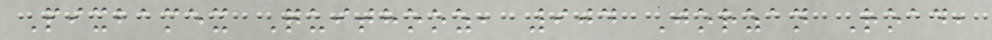Pixbamex Quithooz, 904 Jorzan Road,
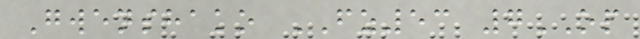Gwenshako FZ53 7OP
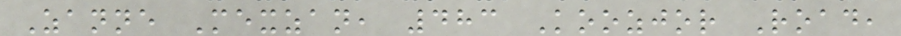Zanne Mexzan, 483 Koozjor Road,
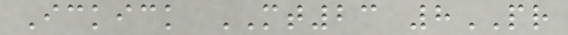Ickick MT23 8PR
